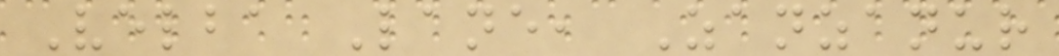Velba Lane, Zanzanur
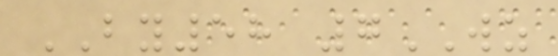BY58 7WZ
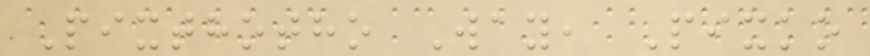Pixthotho Way, Pixko
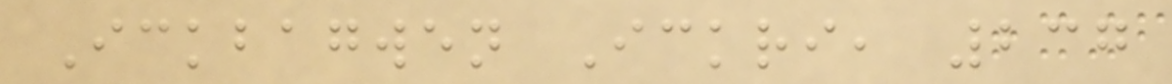Ickbagwen Ickri, 237
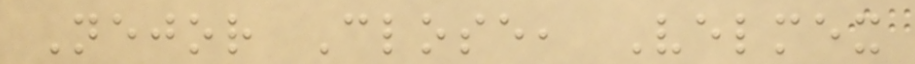Nejor Close, Velmex
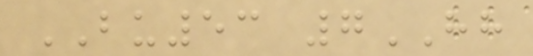BU53 7HH
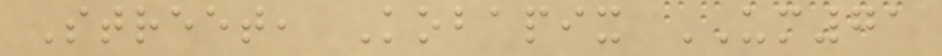Street, Kobapix UM71
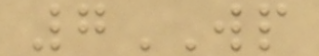7WP
